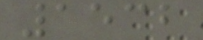1532
